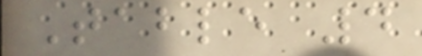Table 4
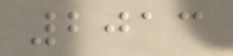2013
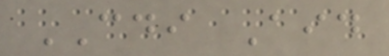CDI Aid
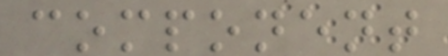component
